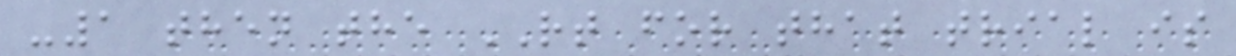-1 then the RT for that trial is
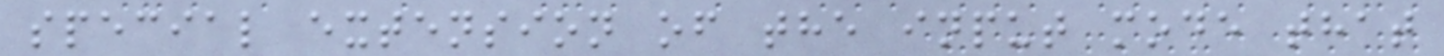special extension of the input mode that
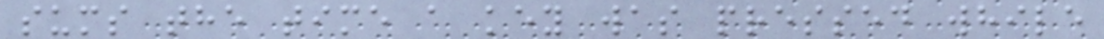sums the time a key was pressed while
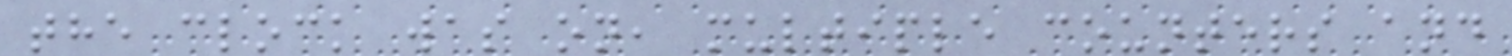the clock was on, multiple counters and
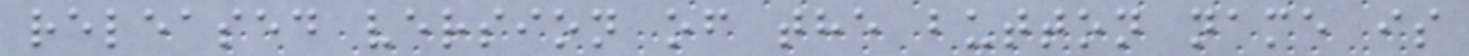released version of the button name is
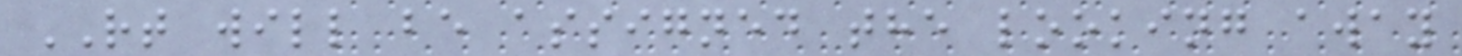RT will be assigned the looking away
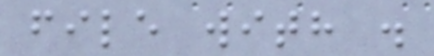file with .
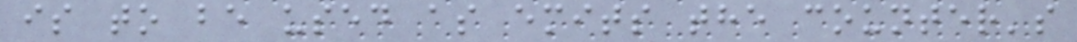is to be used as emits the counter's
